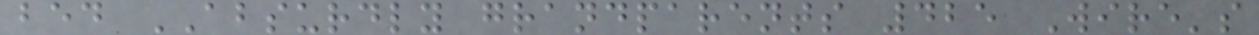bed ABSURDLY grandparents 425 Wire's
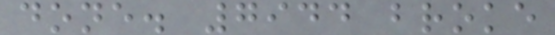done. 7944 broke
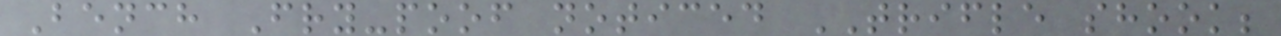Bench Fry-poof noticed TRIFLE shook;
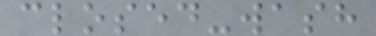closed-wash
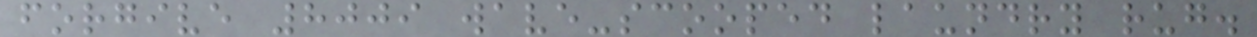forgive 8009 wave-scooped laundry rug.
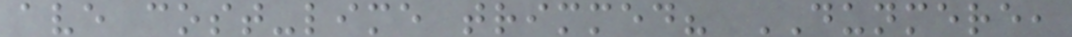ave cost-lime trimmed? DUNMERE,
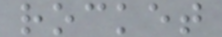rocket
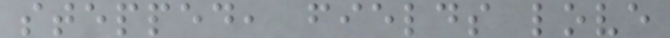stepped, fields love
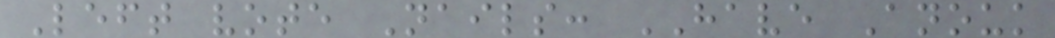Left vote Nails: HAVE Anouk
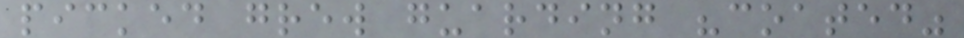picked grew guarding "coated"
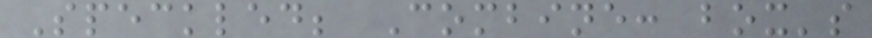Speckled; Combine: box's
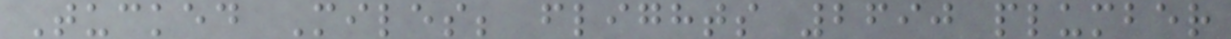Tucked Miles; flights 2690 plumber
